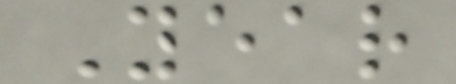Year
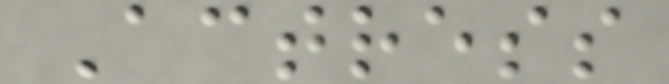Actress
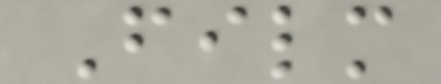Film
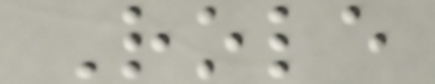Role
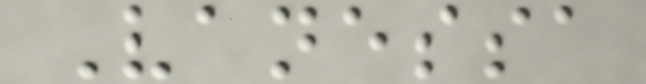Vanessa
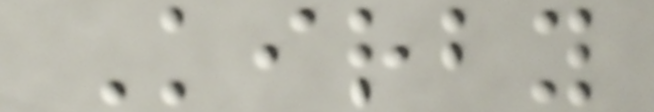Kirby
